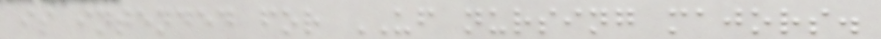is intended for UF nursing majors.
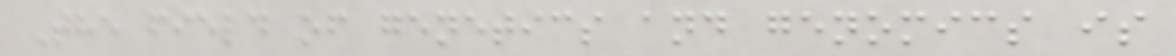The field of genetics and genomics is
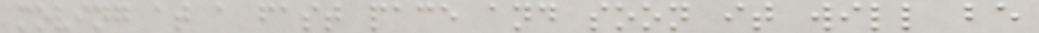moving at a fast pace and soon it will be
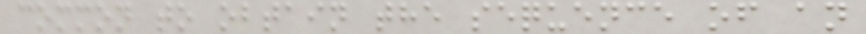common to obtain the sequence of an
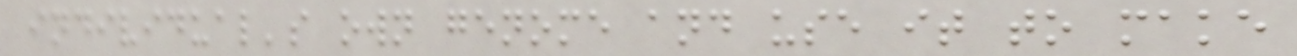individual's own genome and use it to make
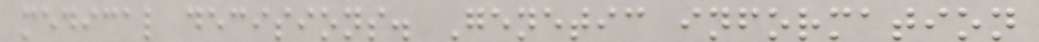medical decisions. Genetic information
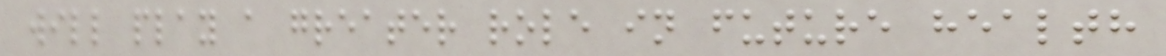will play a greater role in future health
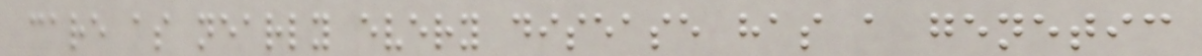care as nearly every disease has a genetic
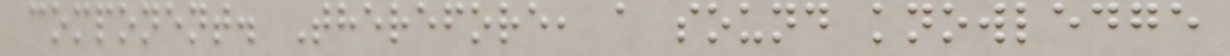component. Therefore, a sound knowledge
